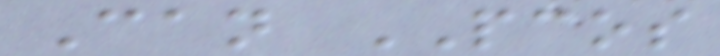Can PCOS
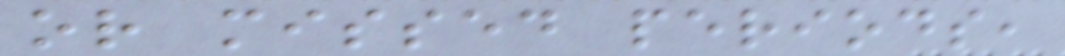or missed periods,
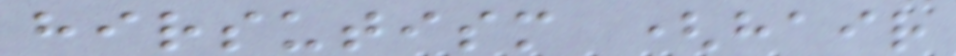hirsutism (hair
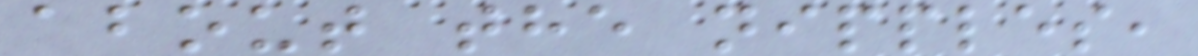about the nipples,
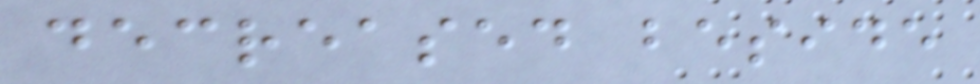decreased beside
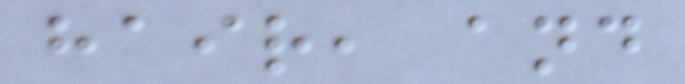hair, and
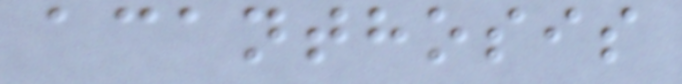acanthosis
